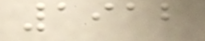1912
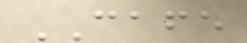CAFE
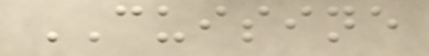CUISINE
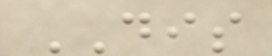DIS
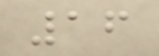16
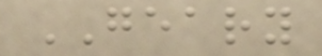GEARY
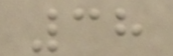38
